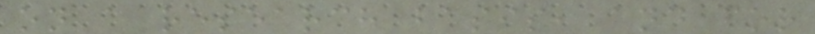on a research basis, and for
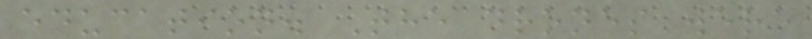education. The drones were
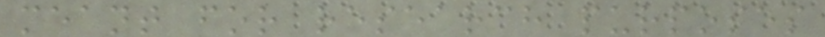meant for research purposes
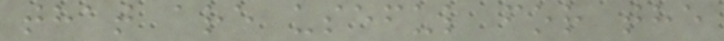that are useful for the
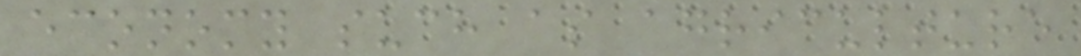economy such as agriculture
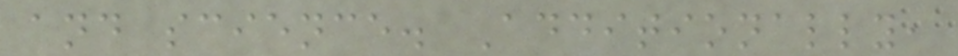and science. Additionally,
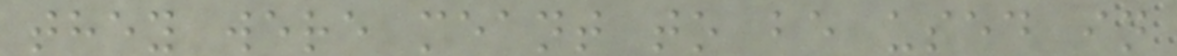they were meant to be used in
